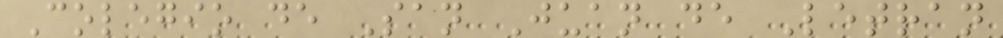Colegio de San Juan de Letran
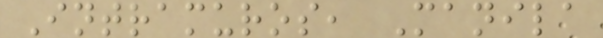Intramuros, Manila
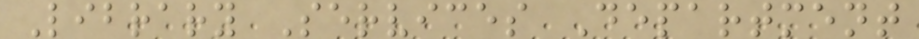Library Services Department
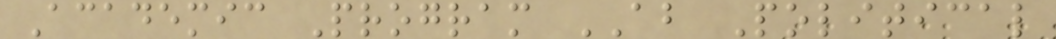Academic Program AB Political
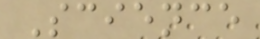Science
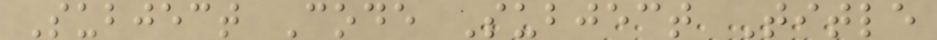Subject Code Subject Title
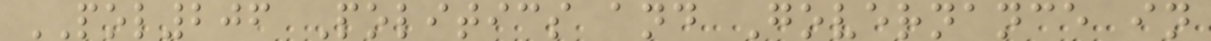POL206 Politics and Governance in
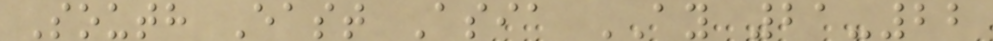South East Asia AY 21-22
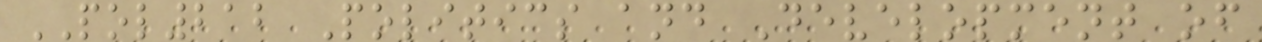POL212 Politics and Development of
